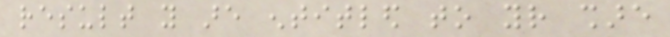result you are entitled to your share
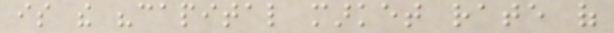is the "capital market rate of
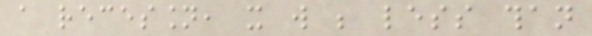a recession, it will be less than
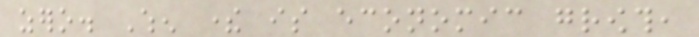zero. When there is economic growth,
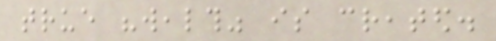true "wealth" is created.
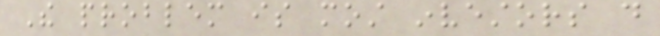The problem is most investors do
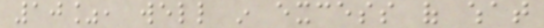10%, well in excess of what
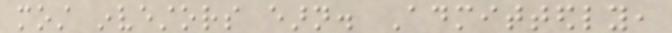most investors earn. Admittedly,
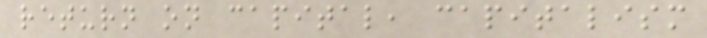return on capital, capitalism
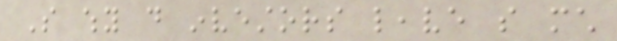So why do investors leave so much
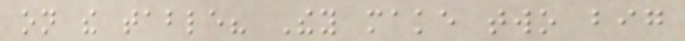on the table? They make two big
